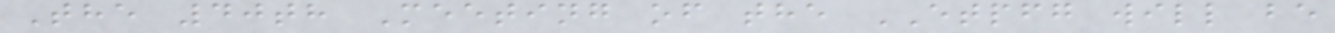The 40th Meeting of the ETPFG will be
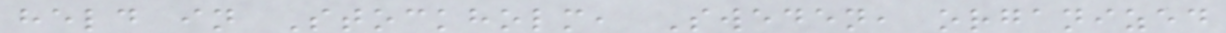held in Stockholm, Sweden, organized
